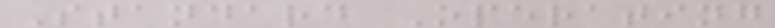Standard Operating
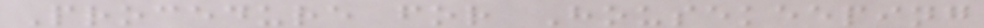Procedure for Housekeeping
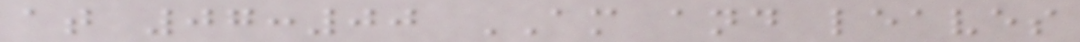at 07:00 AM and leaves
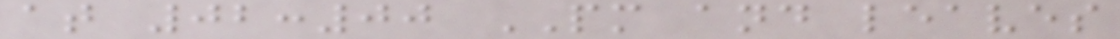at 02:00 PM and leaves
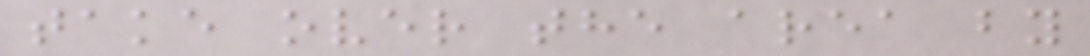take over the area by
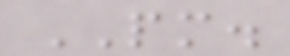PM.
